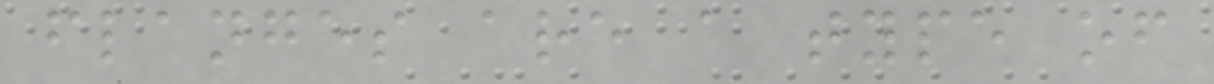flanges are a type of
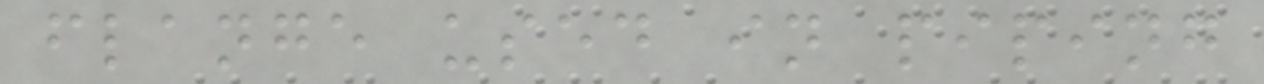flange used in piping
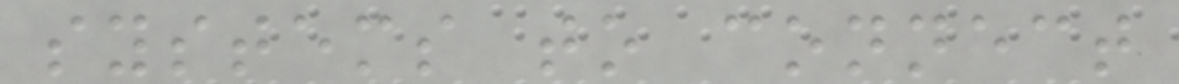systems to connect
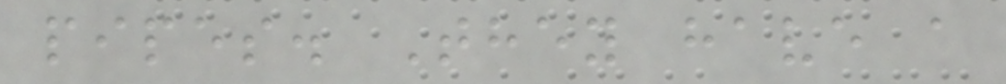pipes. They have a
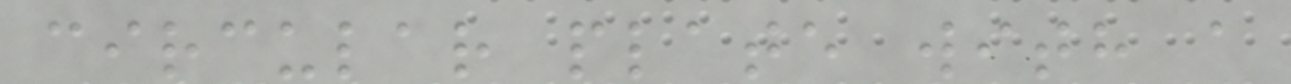circular plate with a
